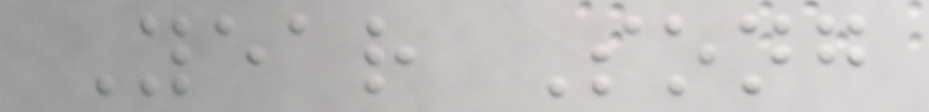Year Song
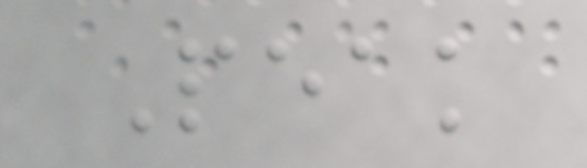Peak
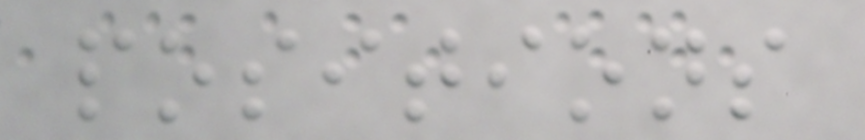positions
